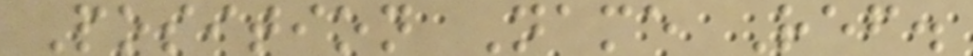Position Name Ref.
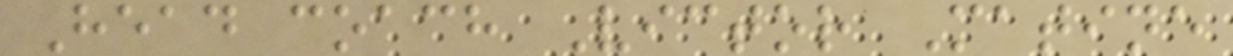Head coach Victor Matine
